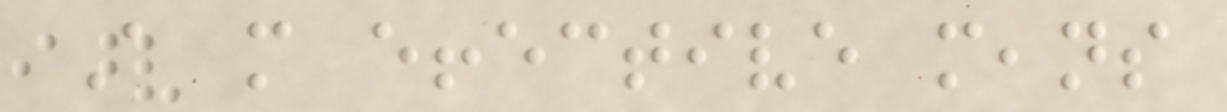A more effective means
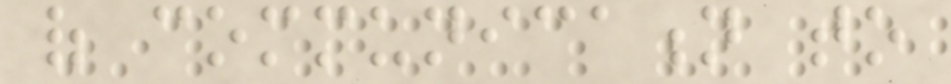of communication to
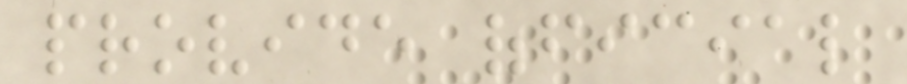provide official
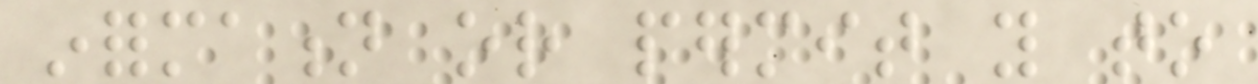information or permit you to
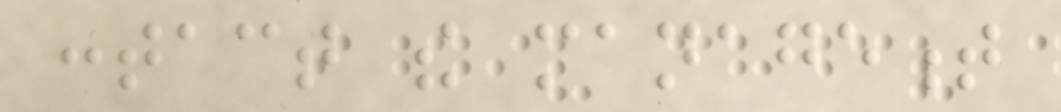contact the management
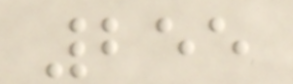255
